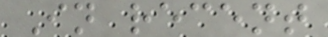In recent
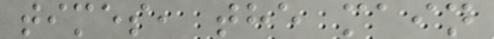times, the main
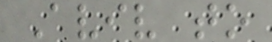Aviv to
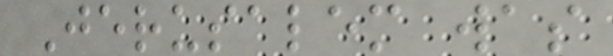Jerusalem was
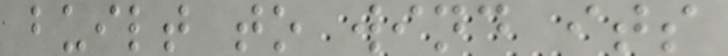built to wind its
